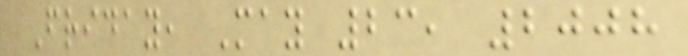Friday, May 23, 2008
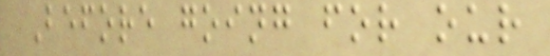Before going for our
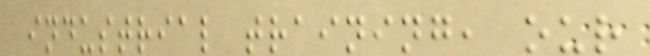industrial training, our
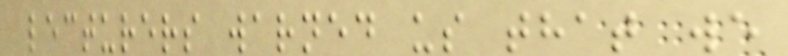lecturers warned us that we
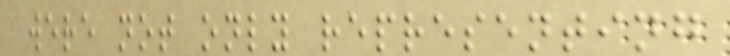were not only representing
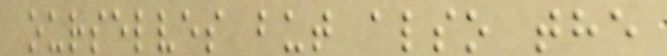ourselves but also the
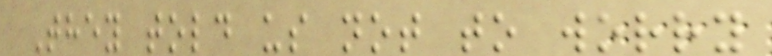They told us not to worry
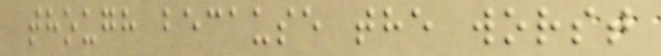though because the worst
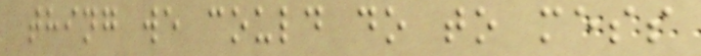thing we could do to mess
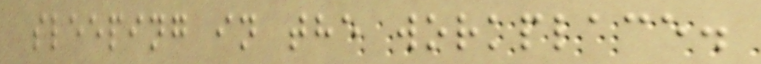sleeping in the workplace.
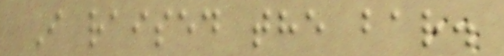I raised the bar.
